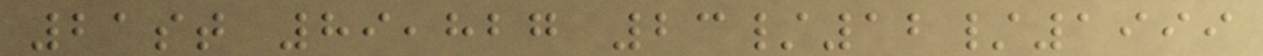21st 89,827 23/12/1999
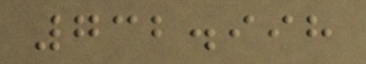732.998
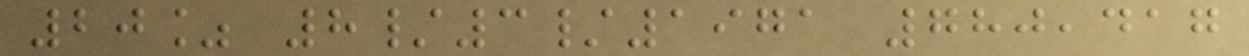20% 8/3/1971 780,417
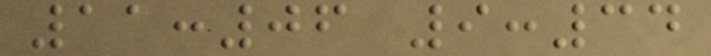11:06 9:34
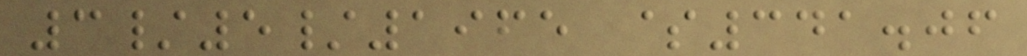3/5/1965 $341.06
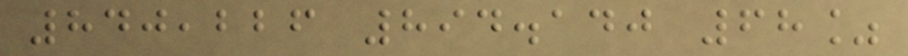840,226 894.140 68%
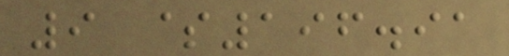9 $196.91
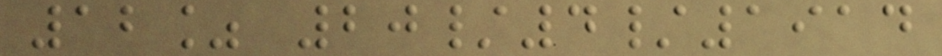12% 20/4/1914
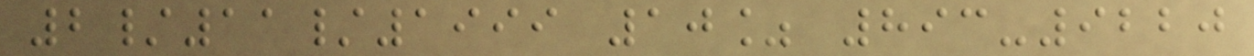2/11/1999 10% 893-9220
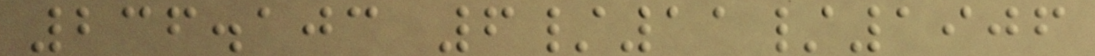236.103 6/11/1906
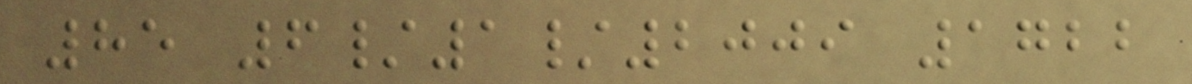85 6/1/2009 1722
